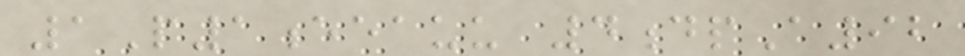1P1eeauu 4dpA92
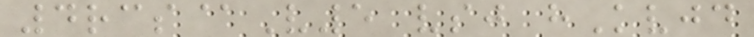4rcs@V5 vsj hKvjd
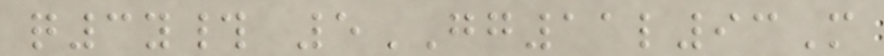q3y# 5GG11l93M
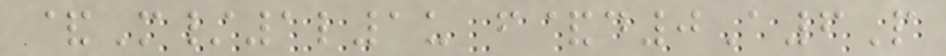&M/1l1u f&d0A6P
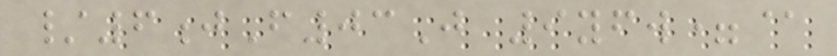/6jF03J 9yfw=@
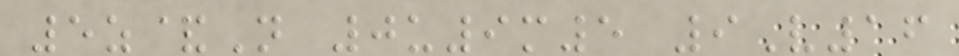5z&N 0u9m5 9V16
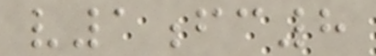v1fc8
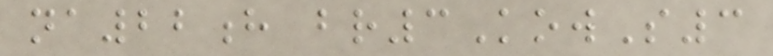na22h br3KowS3
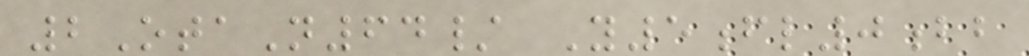2OtaN64/ Y5fl0bb
